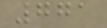771
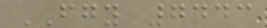FGY 7443
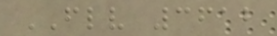FLV 3612
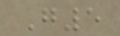G5
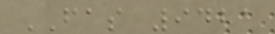FAS 9421
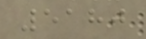5180
